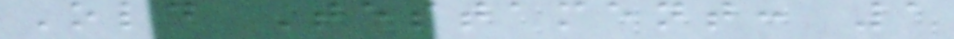Old Testament: 1
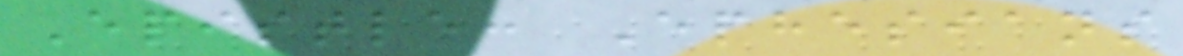Epistle: Ephesians
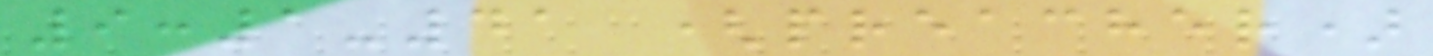9:1-41 (preacher)
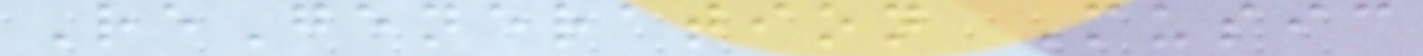ReGeneration Music
